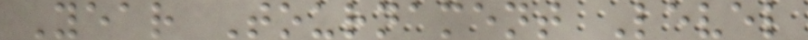Year Tournament Level
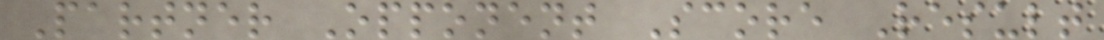Partner Opponent Score Result
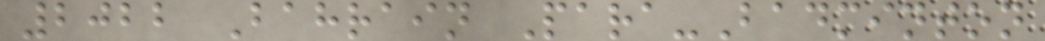2022 Bahrain Para-Badminton
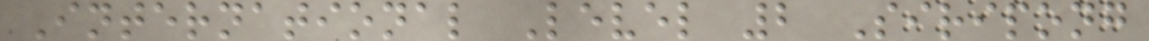International Level 2 Siripong
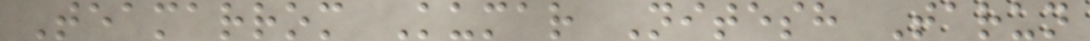Teamarrom Kumar Nitesh Tarun
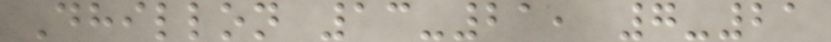Dhillon 13-21, 7-21
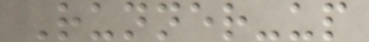Runner-up
